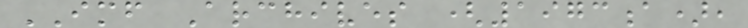IMF Archives (1973a),
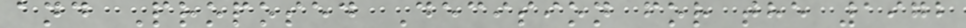and Proposed Decision for the 1972
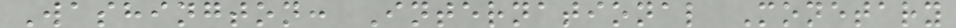Washington: International Monetary
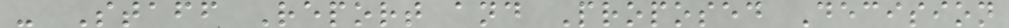- Staff Report and Proposed Decision
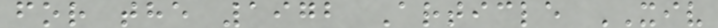for the 1972 Article XIV
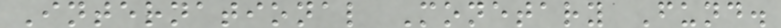International Monetary Fund.
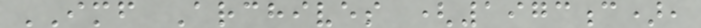IMF Archives (1973c),
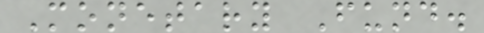Monetary Fund.
